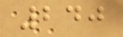240
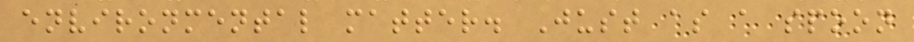environmental matter. Just as a spoon
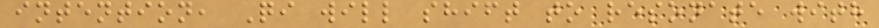intention, Qi will shift to resonate with
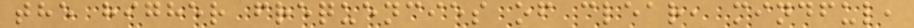the higher frequencies of clear, mindful,
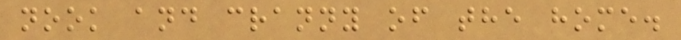nook and cranny of the home.
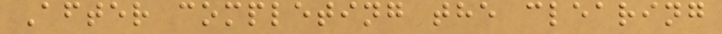After completing the clearing
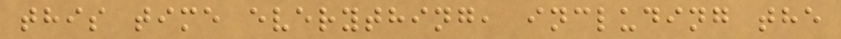this time everything, including the
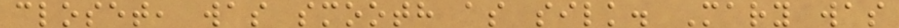closet, was smooth as silk. Mary was
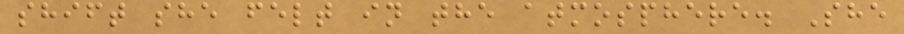shift she felt in the atmosphere. She
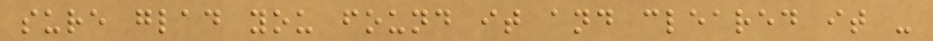sure glad you found it and cleared it -
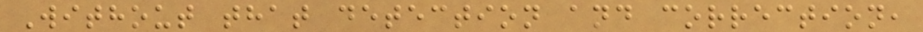Without that detection and correction,
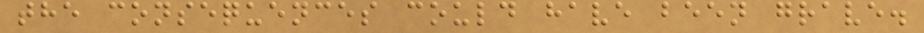the consequences could have been grave.
